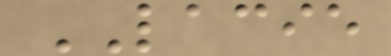LACIE
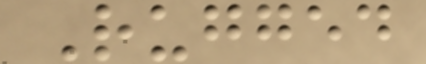Rugged
